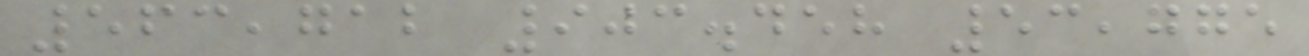563,712 903.458 53,775
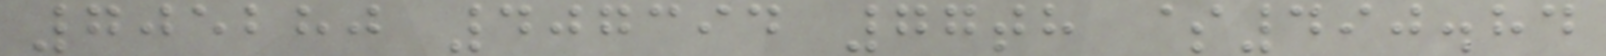705280 407394 77th $490.84
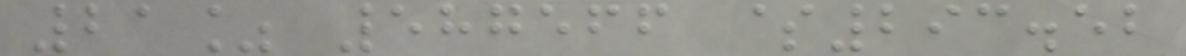21% 587566 $293.52
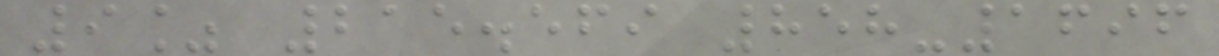9% 215.569 858-1696
